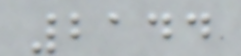2144
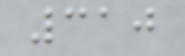310
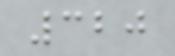320
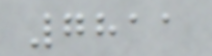7811
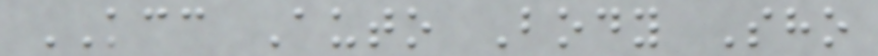KCC Auto Body Sho
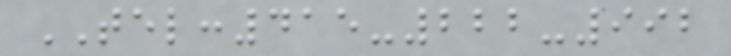TEL:415-222-992
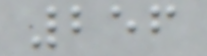256
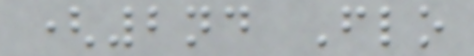(2nd Flo
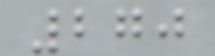270
